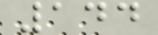144
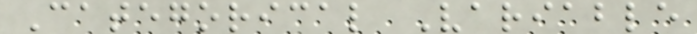Categorical Variable
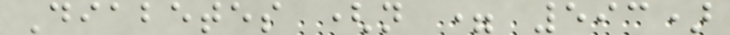Diabetes (n = 593)
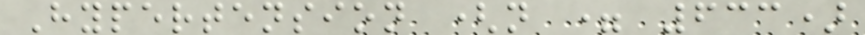Hypertension (n = 633)
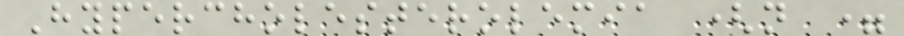Hypercholesterolemia (n =
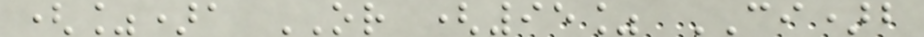(%)a OR (95% CI)b
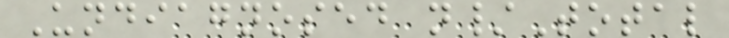Undiagnosed n/Total
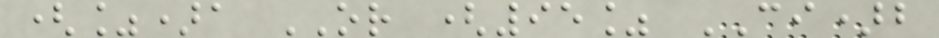(%)a OR (95% CI)b
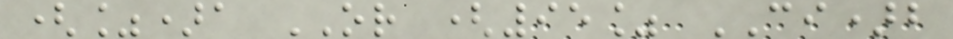(%)a OR (95% CI)b
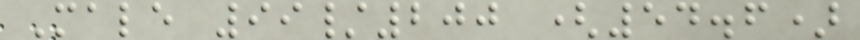Male 99/200 (54.6)
